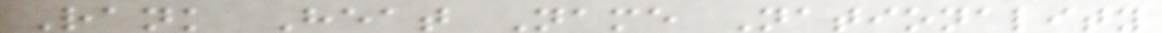Rank Heat Name Nationality
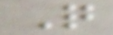Q
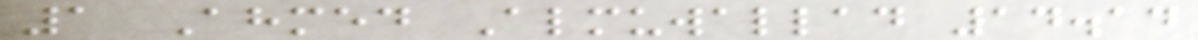1 Ahmed Almuwallad 14.14
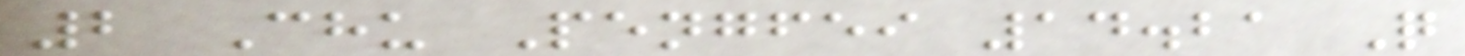2 Chu Pengfei 14.21 Q
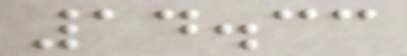14.33
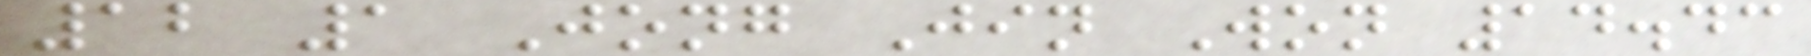12 1 Jong Jin Won 14.43
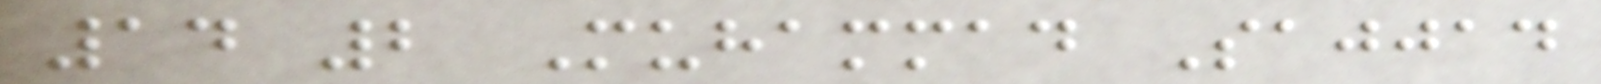14 2 Muhammad Sajjad
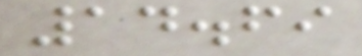14.69
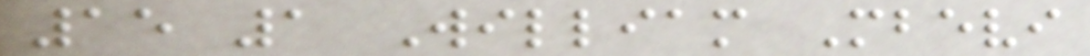15 1 William Mbevi
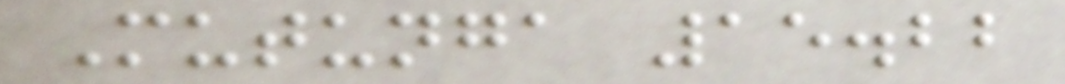Mutunga 15.22
